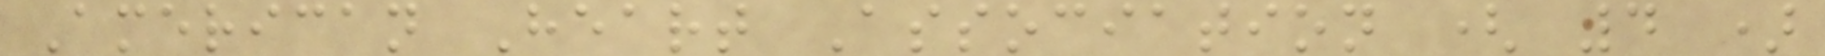American Heart Association ( 4 )
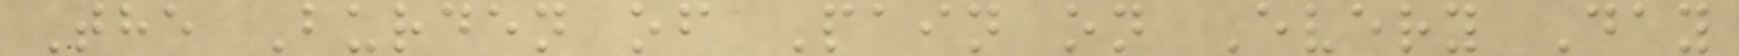The Burden of Pain on Every Day
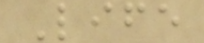Life
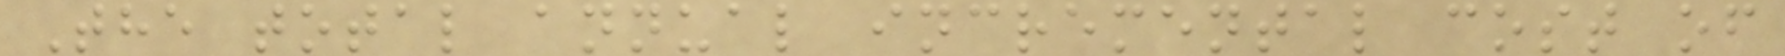The total annual incremental cost of
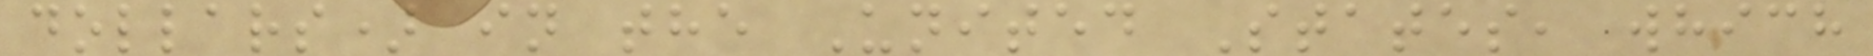dollars) in the United States, which
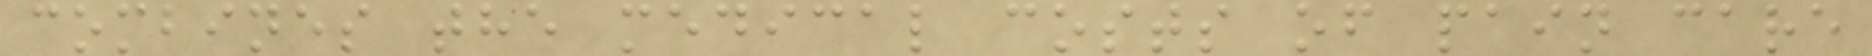combines the medical costs of pain care
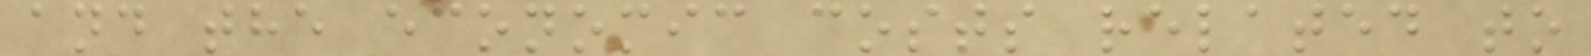and the economic costs related to
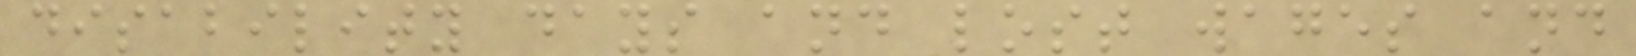disability days and lost wages and
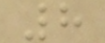8
